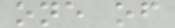one of
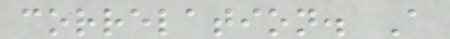correlation. A
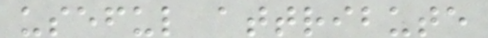useful attribute
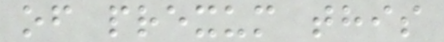of prexum this
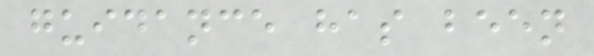guidance has been
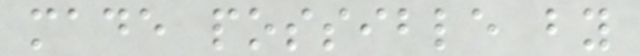made possible by
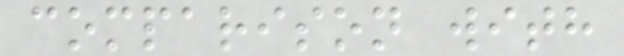comparison with
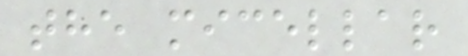the micellar
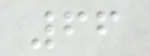66
